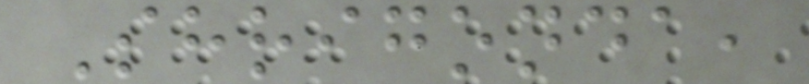Shrigonda,
